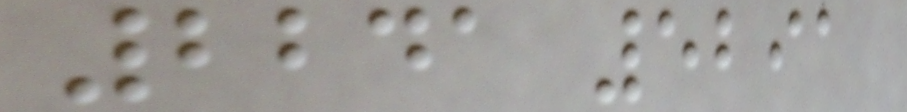2241 5291
